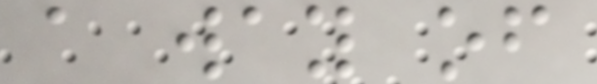a way of
